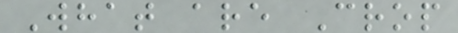What are Crop
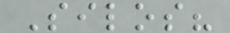Silos?
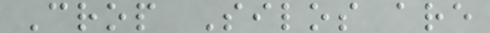Crop Silos are
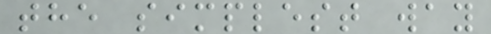the simplest way
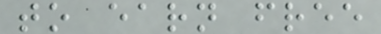to earn free
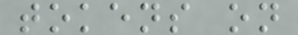tokens on
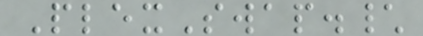PlexSwap.\
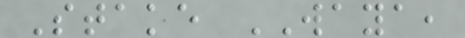Stake WAYA,
